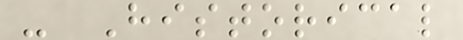- Historical
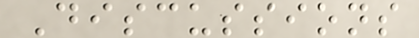Discussions
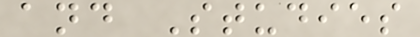and Studies
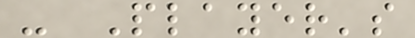- Player's
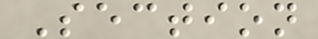Section
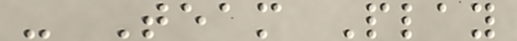- Team Play
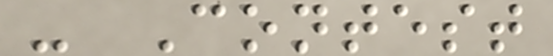- Contest
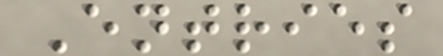Entries
